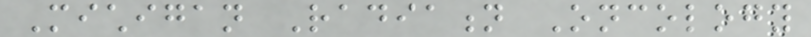Michigan Radiation Oncology
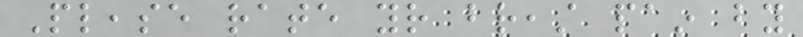Please rate your breast pain by
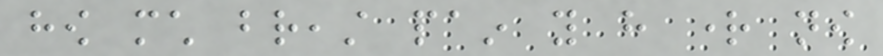how much breast pain you have right now
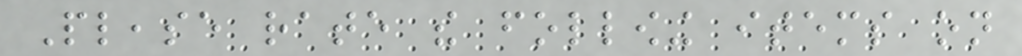Please rate the following items on
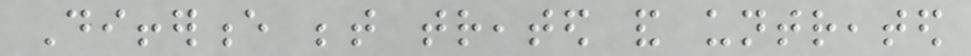Difference between treated and untreated
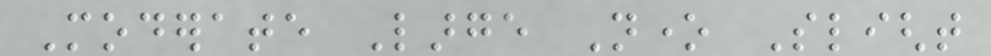Moderate Large None Slight
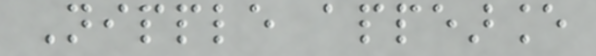Nipple appearance
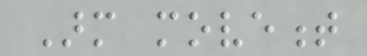Arm movement
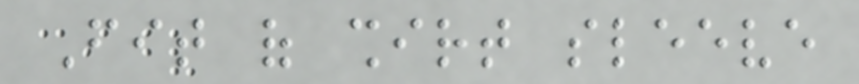Fit of shirt sleeve
